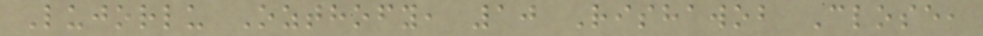Lujorlu Ozthofy, 10 Rishawob Close,
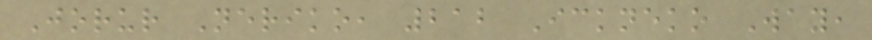Jorur Neriko, 212 Ickneko Way,
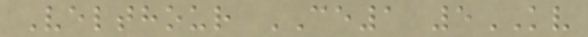Velthour CE1 5KV
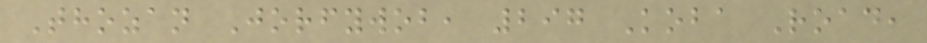Thozan Jorfywob, 297 Koba Road,
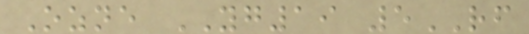Ozne YG19 5RF
